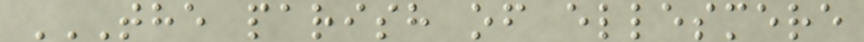THE PARISH OF ELLESMERE
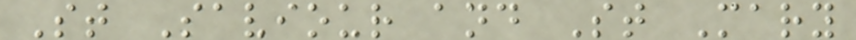St Saviour and St Mary
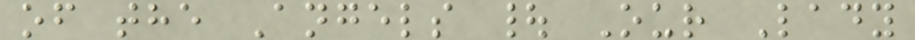of the Angels | Our Lady
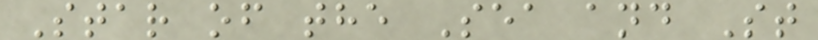Star of the Sea and St
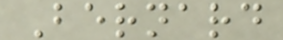Bernard
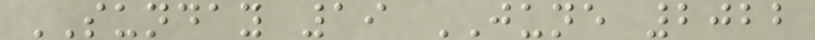SUNDAY 19 JUNE 2022
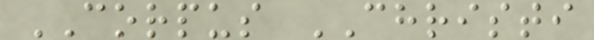CORPUS CHRISTI
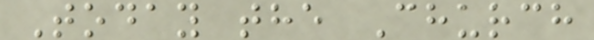Today the Church
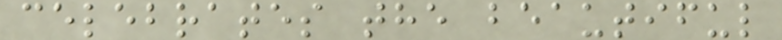celebrates the beautiful
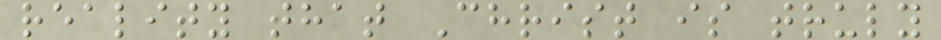reality that Christ is truly
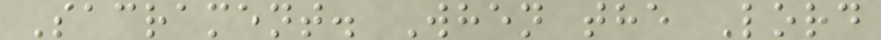Sacrament. When the Lord
